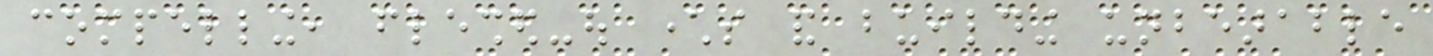compelling, fleshed-out characters and building unbearable
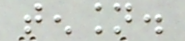tension.
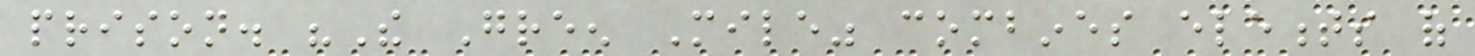prison. "The Green Mile" combines elements of
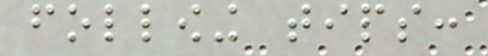following tips:
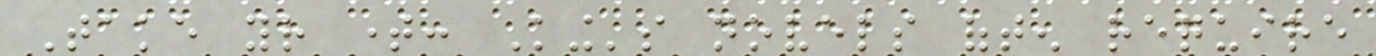Take your time: King's novels often require
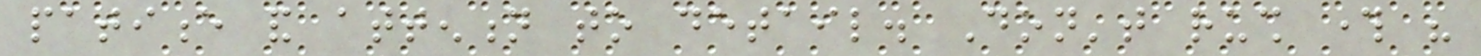patience and attention to detail. Don't rush through his
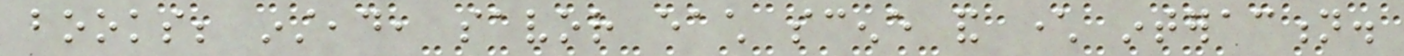books; instead, savor each scene and character interaction.
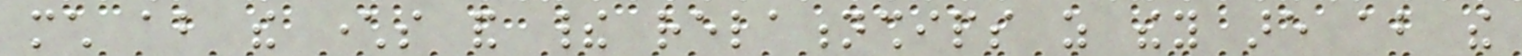much about the characters and their relationships as they are about the
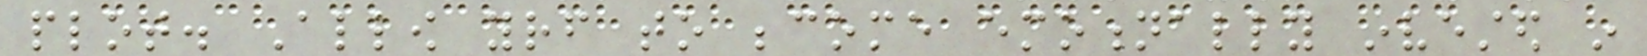plot. Allow yourself to become emotionally invested in
